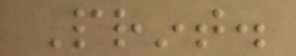Print.
